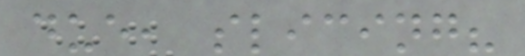due, slicing?
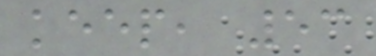keep, 53
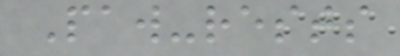Paw-rests
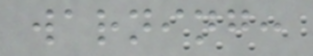warning:
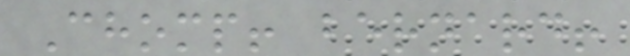Chomp! bernard!
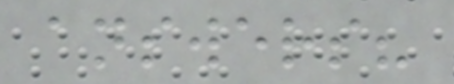answers?
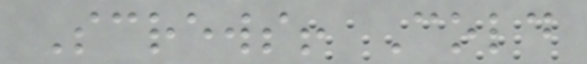Screws! Cold
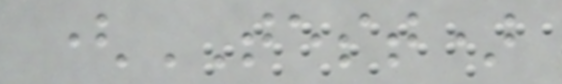(TEST)
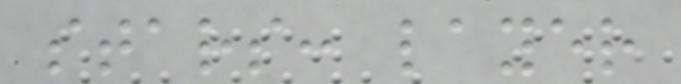stars: layer
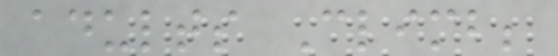adults Climb;
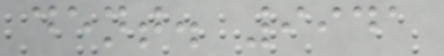dent. 9941
